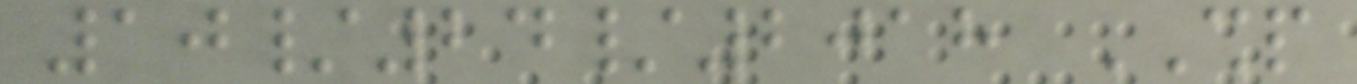10/24/2018 SHP
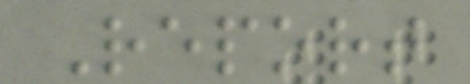Report
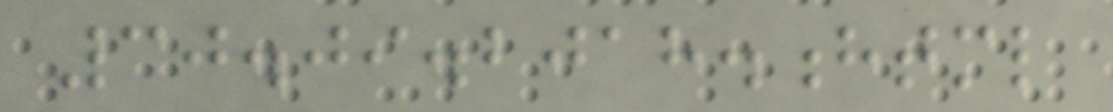30.09.2018.html
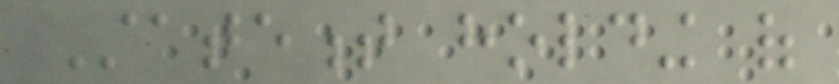Statement holding of
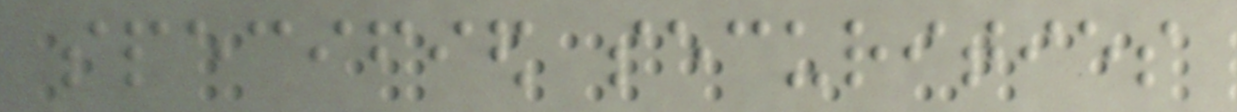specified securities
